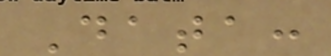Data:
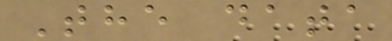The data
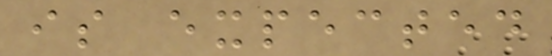is expected
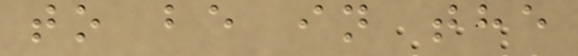to be in the
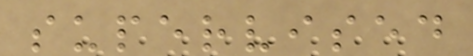supervised
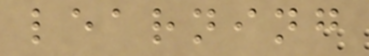learning
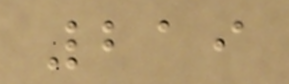219
